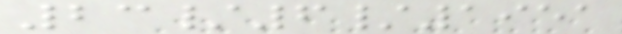23/6/1951
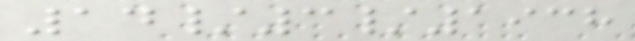14/3/1938
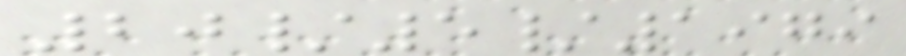20/5/1979
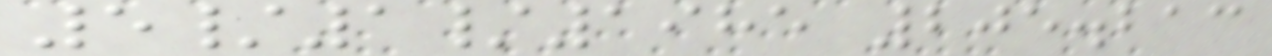5/1/1985 205.213
